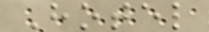Hotel
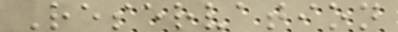Reservation
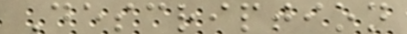Description
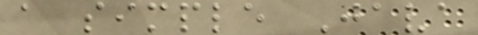a simple Java
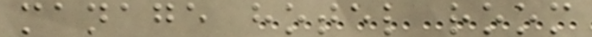manage hotel room
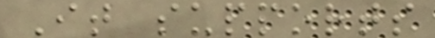It supports
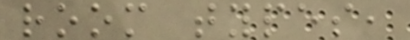room types,
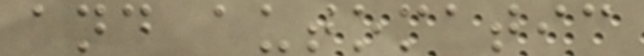and automatic
